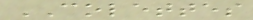COLETTES
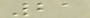21
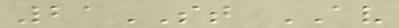21ST AV
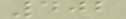402
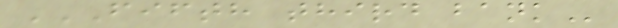FIFTH THIRD BANK
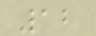12
